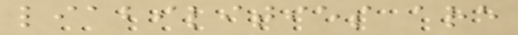liabilities are
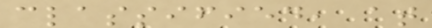classified, at
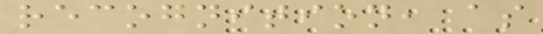recognition, as
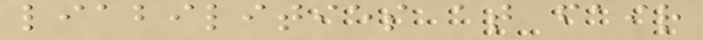liabilities at fair
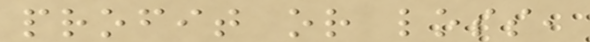profit or loss,
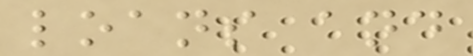loans and
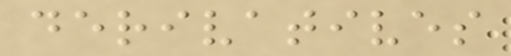derivatives
